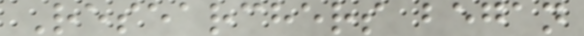Researchers began
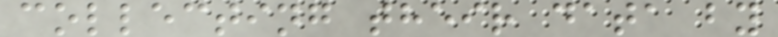collecting their data by
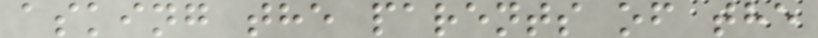asking the parents of the
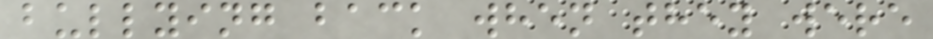bullying back when they were
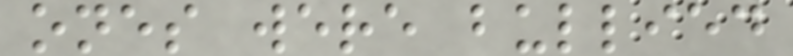ones were bullied
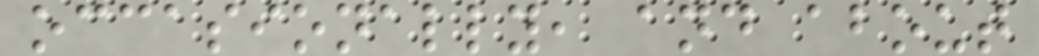occasionally, and about
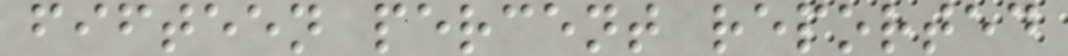fifteen percent reported
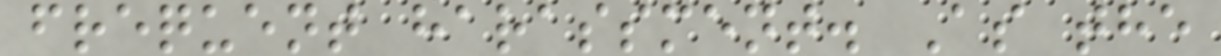frequent harassment. As the
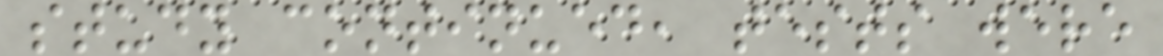study continued, tests were
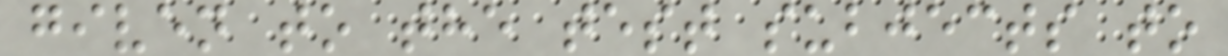given to the test subjects to
